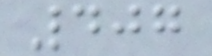407
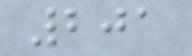201
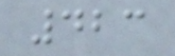423
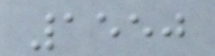1550
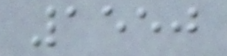1550
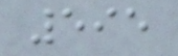595
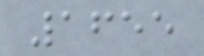1655
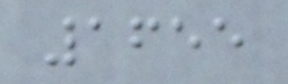1655
